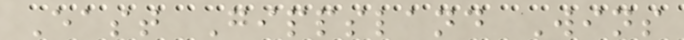East Gippsland Wins
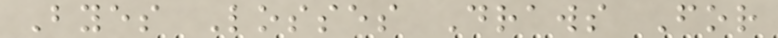Byes Losses Draws For
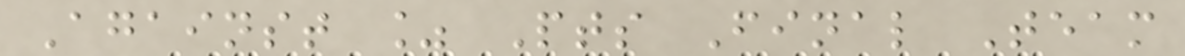Against % Pts Final Team
